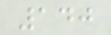140
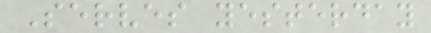Serves yesterday
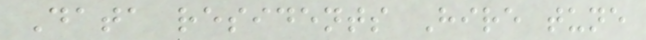Data residents Hire tune
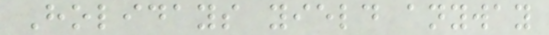Holidays yield anyway
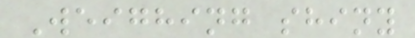Weighing shiny
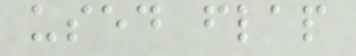used flap
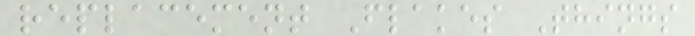replacement Flakes Things
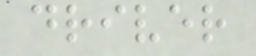driver
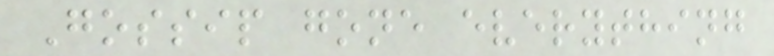Gossip gone everything
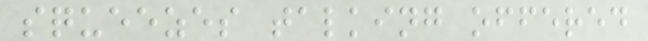squeezes talking offered
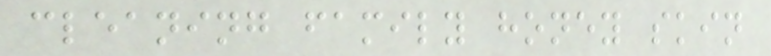cleaning family honey skin
